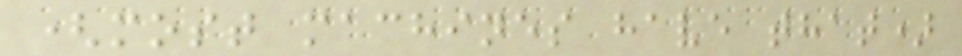(most machines have that)
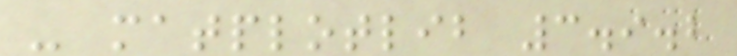- matplotlib 3.9.2
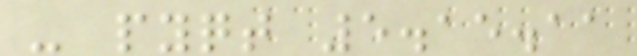- pyqt 5.15.11
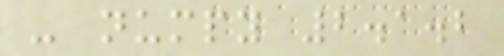- numpy 2.1.2
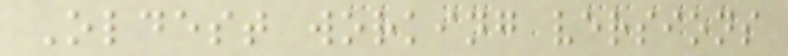Oldest working versions
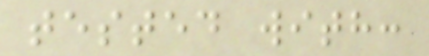tested with:
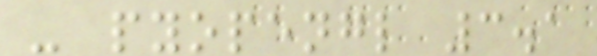- pyopengl 3.1
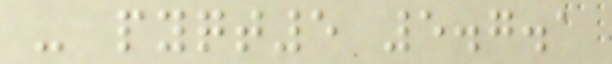- pyqt5 5.7.1
